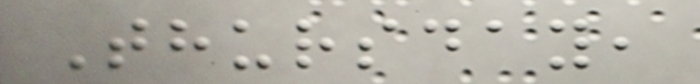Thursday,
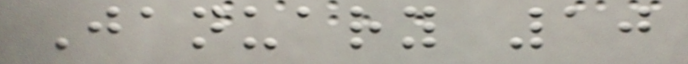January 10
